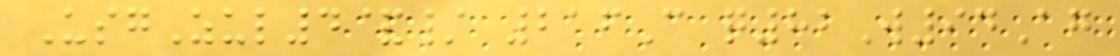UsgZul4&/ 216C q82W94Ag
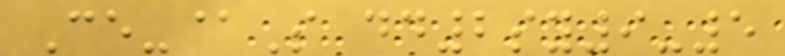Ce-@S dd2sy9-5
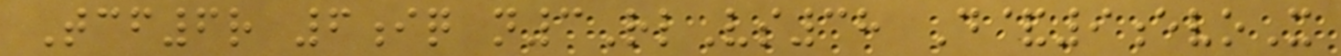Tcf6r 6iq n3RlVs38 D&9evoX
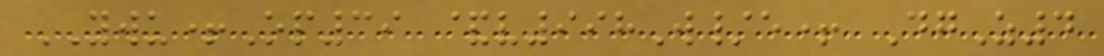YWU+Op39 &v998W/e+ DgZ4
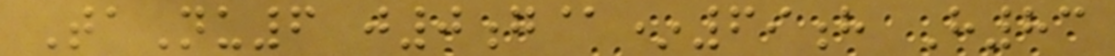TaNu6 j0g@*69h H83
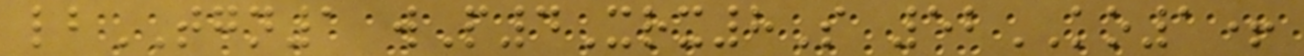lbTGN1 wP4Xrx8S 52KO1+
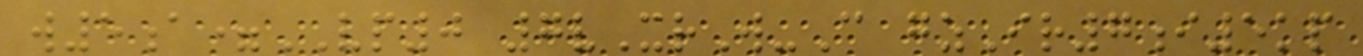w5a=VP0 7vXrW-C gzIr7i5kp
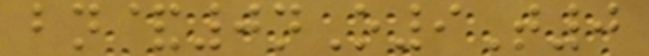bn&0nO9T0
